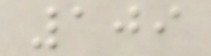109
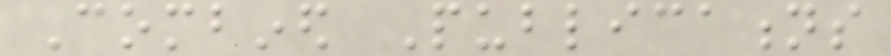Combined Publications
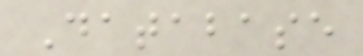Database
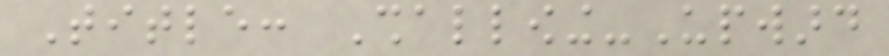Title: Shallowing-Upward
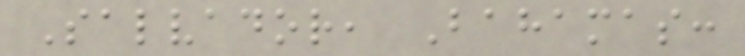Salvador, Bahamas:
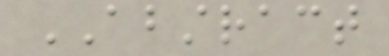ABSTRACT
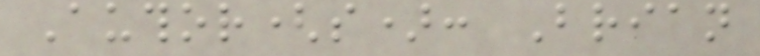Author(s): Brian
